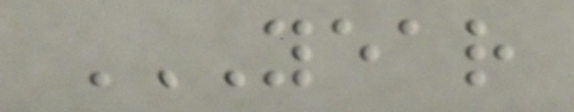YEAR
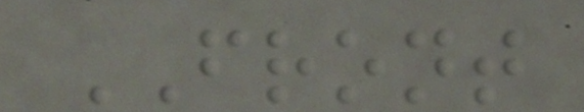FRONT
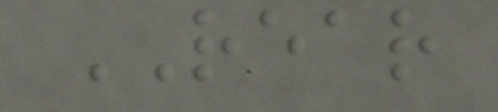REAR
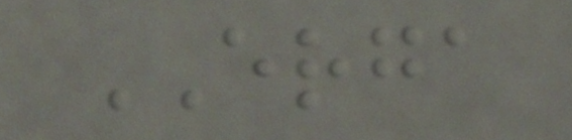ERGA
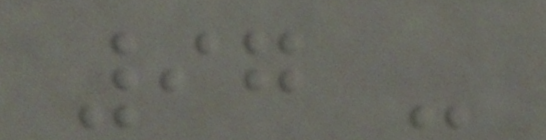97 -
